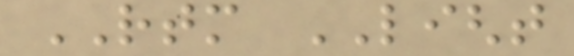RTM LIGHT
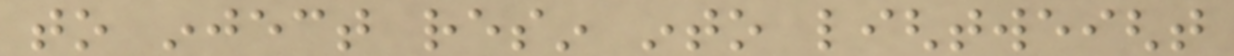to inject resin into lightweight
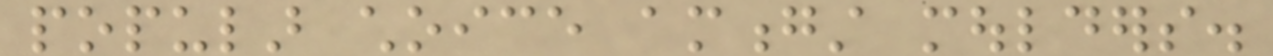popular choice amongst moulders.
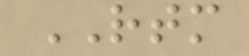RTM
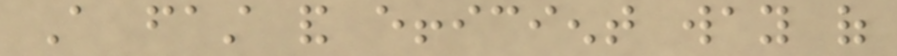A fast and efficient way of
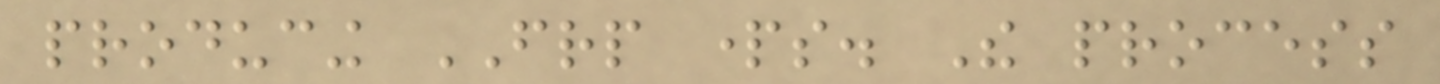producing FRP parts. The process
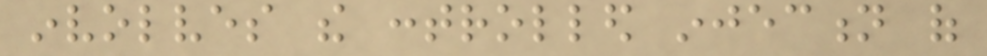involves the controlled injection of
